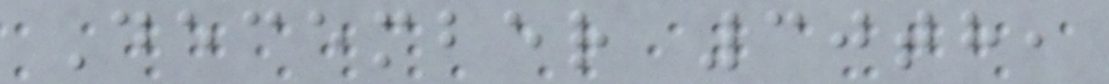December 30th,
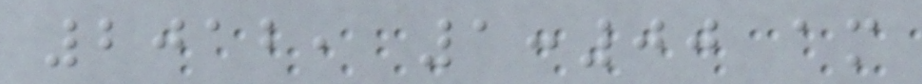2012, 1:00 am
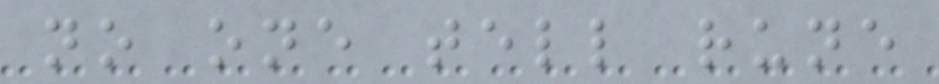no one tell rune
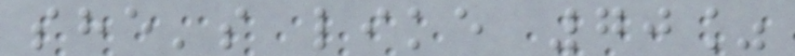she's like 70%
